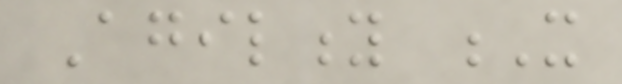Agility X
